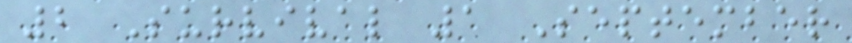2 Survival 1 September
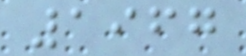1967
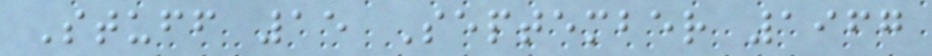Stuff 15 September 1967
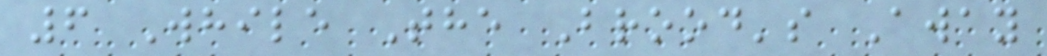6 While The Brood's Away
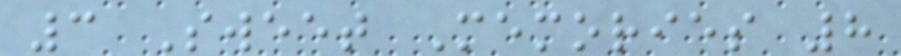3 Sweet Memories 8
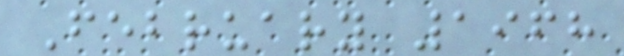February 1968
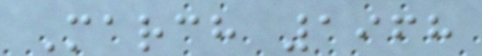March 1968
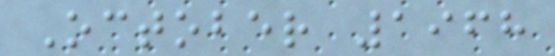October 1968
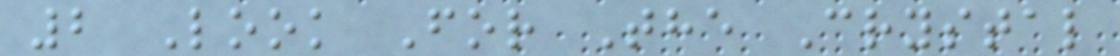2 Look For The Crystal
